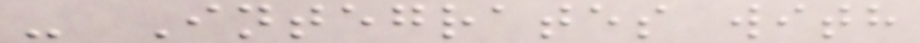- Integrates with
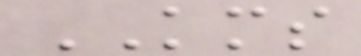KMS
